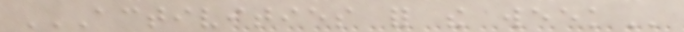ACTIVITIES FOR THE WEEK
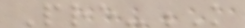Pre-K
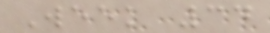Week 34
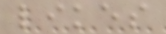likes
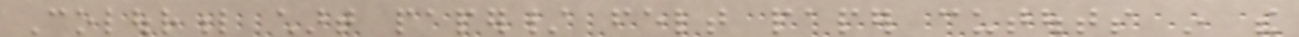Colourful chart paper/ felt paper cutouts in the
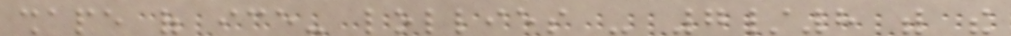shape of ice- lollies - 7/8 with the
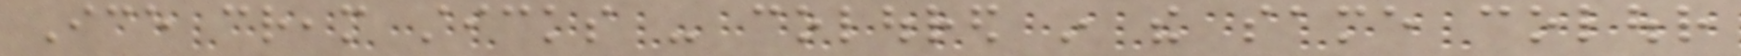Ice cream sticks - coloured in the same colour
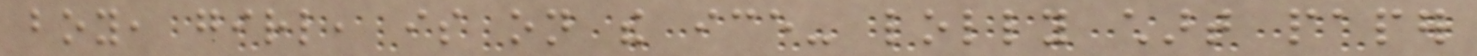boy, girl, is on the ice- lolly chart paper
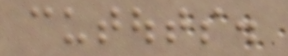cutouts.
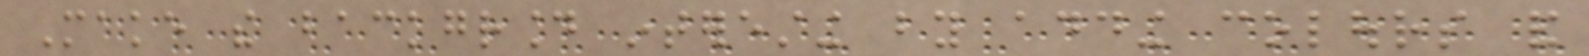Make the background interesting by adding colours and
